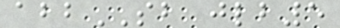abbSB jlb5
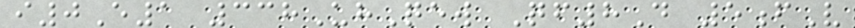i0E1 338UhQew Qf8D 5fV
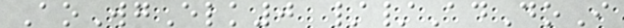AoWgElk0 //AdDoI
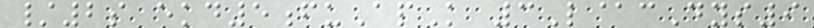/2s ekd5fuApK 3L@cDys9
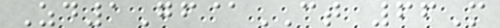Zd1Gf@CT 66M
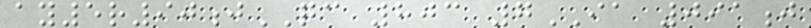ay5r90jQC 803 7IA 091j
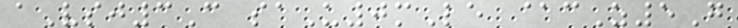aVsj3C saU0mLe @cZ5G
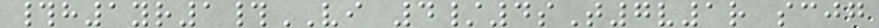#h1yr1#VI 4/4sT7v1r scjg
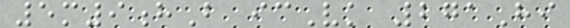5m9hB icVk 271Hi
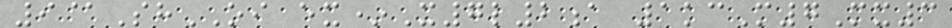9@ShOI ex*X7l2a 1kcM7Mx3
